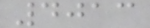4013
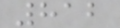812
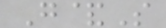G&S
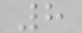8
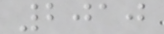2010
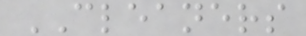CLEANERS
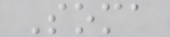Soma
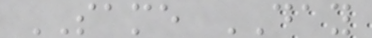SAME DAY
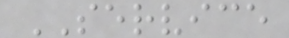SERVICE
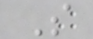S
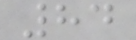84
